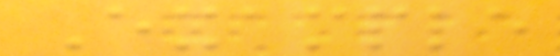Example
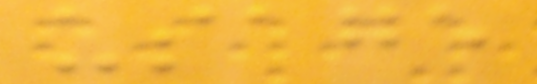usage
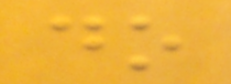do
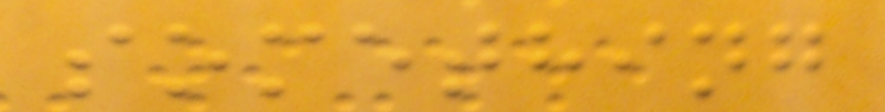something
